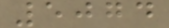5074
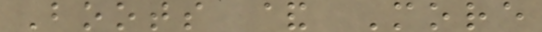Boots & More
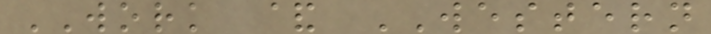WORK & WESTERN
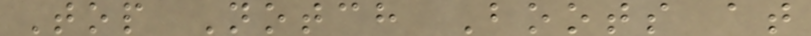Top Notch Boots at
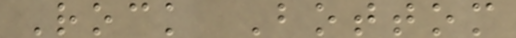Rock Bottom
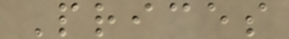Prices
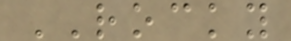ROCKY
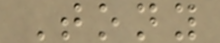Tony
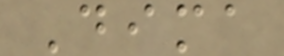Dima
